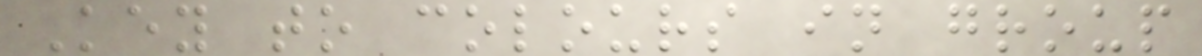Key to colours in group
